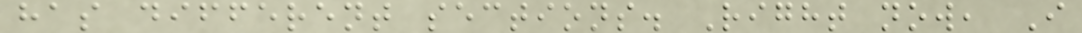has different sections. Right now, I
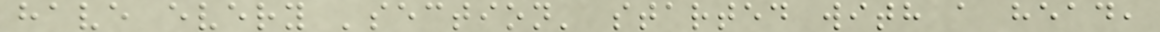have every 'section' started with a head,
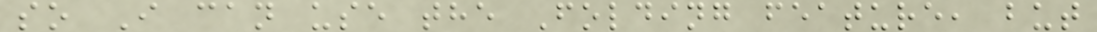so I can use the Folding feature, but
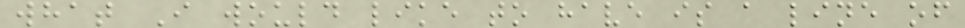what I would like to have is a line of
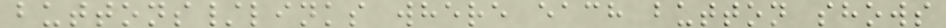buttons/links where each button shows
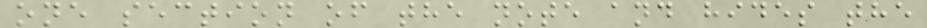one section of the note and hides the
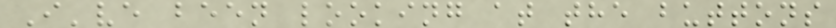I've been looking at the buttons
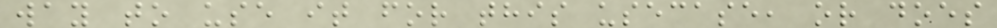way to use it for this usecase, or does
